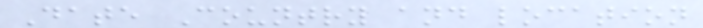Date Country and location
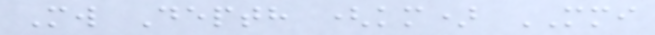Mw Depth (km) MMI
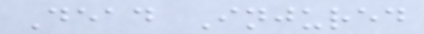Dead Injured
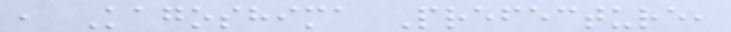, Kagoshima Prefecture,
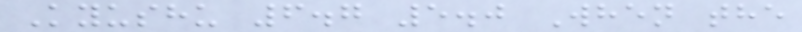Kyushu 6.7 5.0 When the
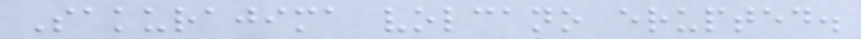Sakurajima volcano erupted.
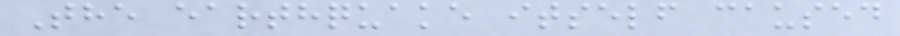The earthquake itself caused
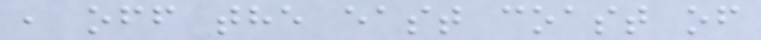, off the east coast of
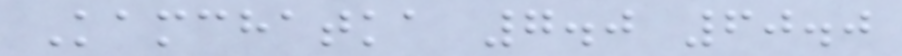Kamchatka 7.0 60.0
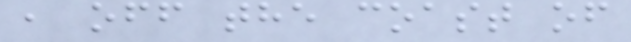, off the coast of
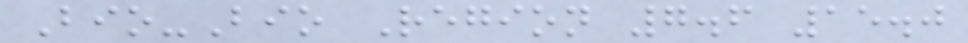Bio-Bio Region 7.6 15.0
